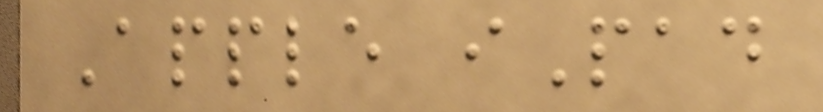Apple iPad
